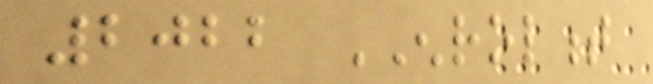2022 ENROLMENT
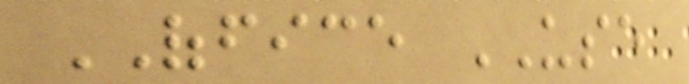OFFICE USE
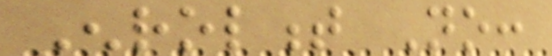Enrolment No:
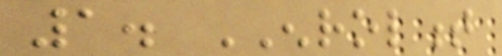1. ENROLMENT
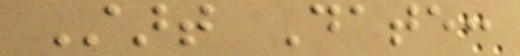Start Date:
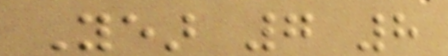Year 7 8
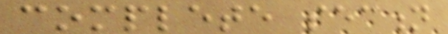complete section
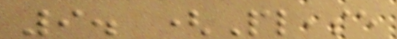9. (Please
